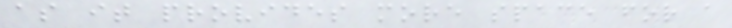as it provides more space for a
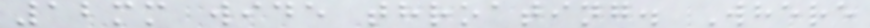12mm wide throating. Where
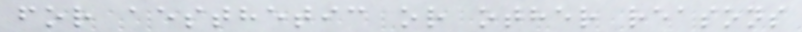for aesthetic or other reasons
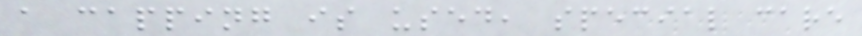a capping is used, special care
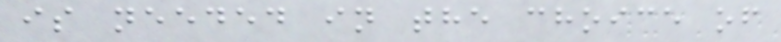is needed in the choice of
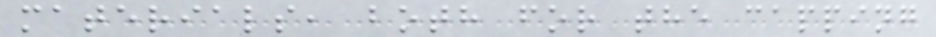materials, both for the capping
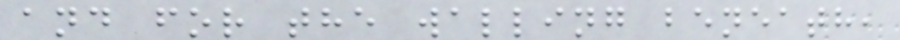and for the walling beneath,
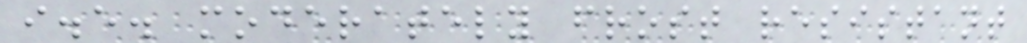i.e. moderately frost resistant
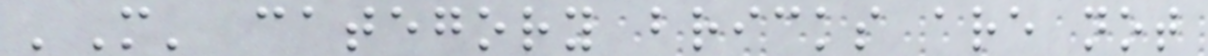'M' category bricks are not
